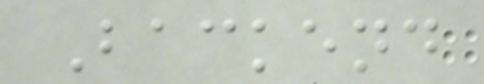Backend
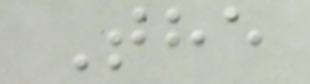The
